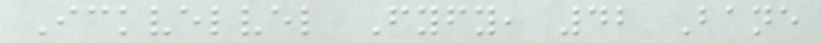Ickvelvel Fyfy, 42 Bane
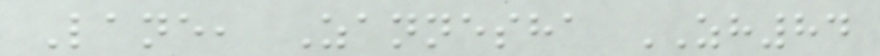Lane, Zannesha ZH84
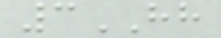3HH
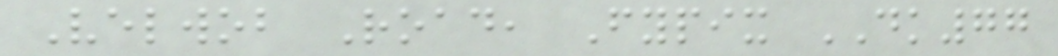Velwob Road, Fypix DK77
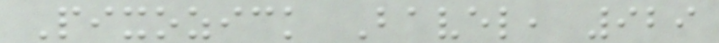Pixozick Bavel, 929
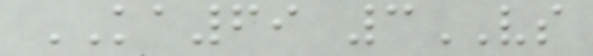KA69 3VS
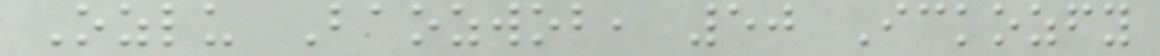Ozlu Baozwob, 50 Ickozfy
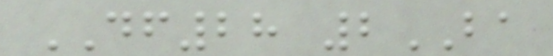DF28 2BA
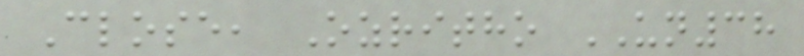Close, Ozritho UN38
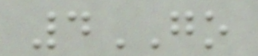4GO
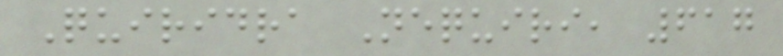Quiridra Nequiri, 617
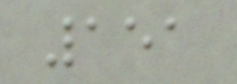151
